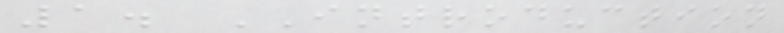1. INTRODUCTION
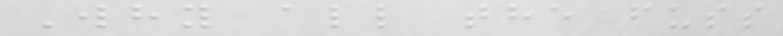Why all the fuss
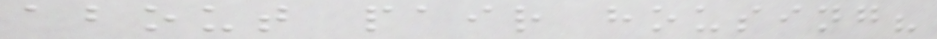about pair housing?
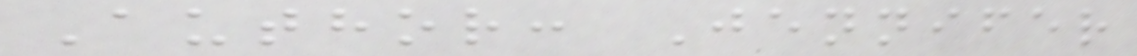Author: Jennifer
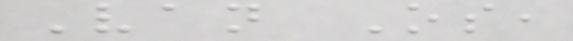Van Os,
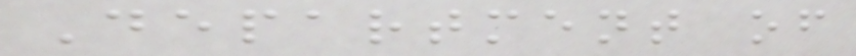Department of
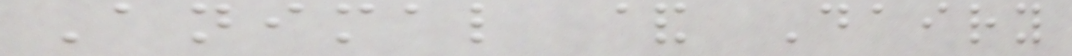Animal & Dairy
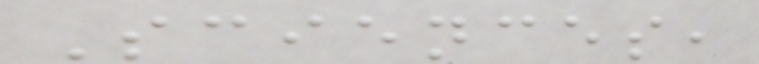Sciences,
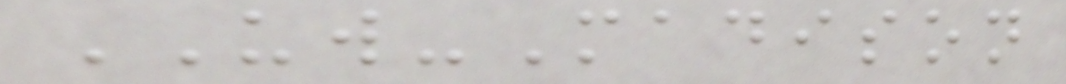UW-Madison
